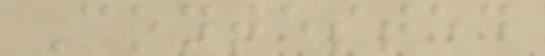Contested
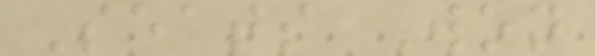Seats Won
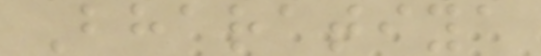Bharatiya
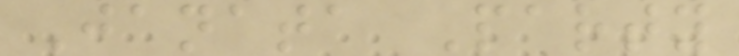Janata Party
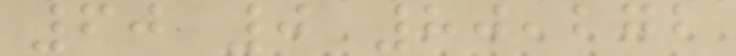60 0 80,272
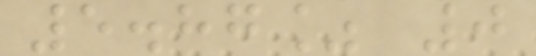5.87% 0
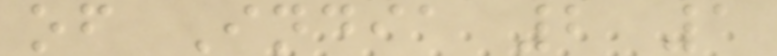of India 2 1
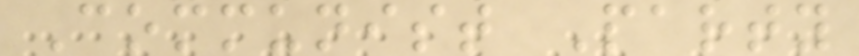Communist Party
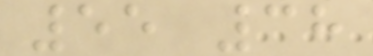55 38
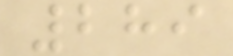289
